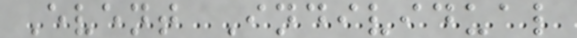Event Individual
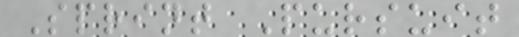Sprint Pursuit
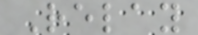Relay
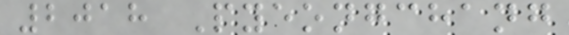2018 Pyeongchang
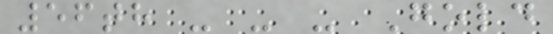56th - - - Gold
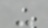-
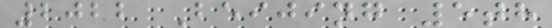2022 Beijing 5th
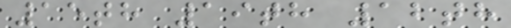15th 19th 12th
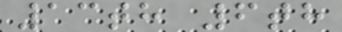13th 6th
